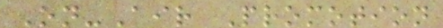On-Air Promotion
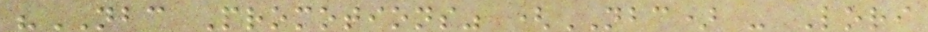"NBC Promotions" (NBC) - Lori
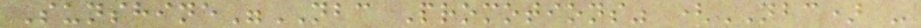Sunshine"NBC Promotions" (NBC) -
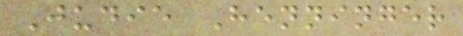Judie Henninger
